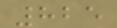825
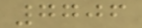7706
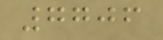7706
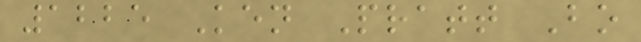1225 Ken Pratt Bo
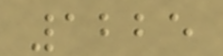1225
